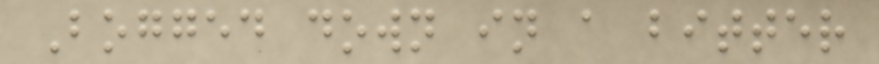Bogged down in a bitter
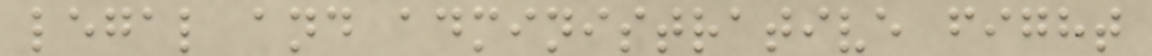legal and administrative fight
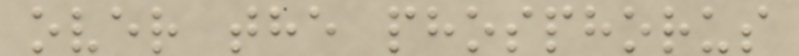over the phosphorus
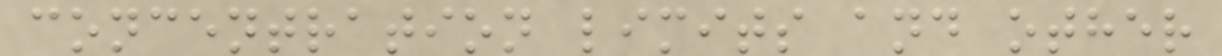concentration limits and other
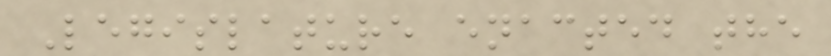Legislature enacted the
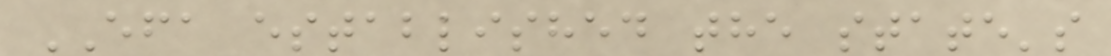EFA established the state's
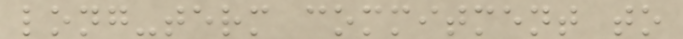long-term commitment to
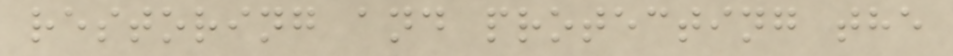restoring and protecting the
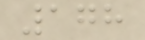178
